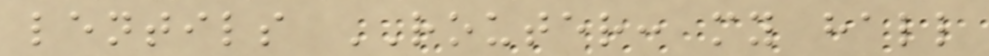lentils ROUTER: my hall
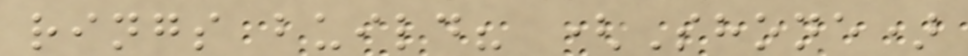rings build? (Shone)
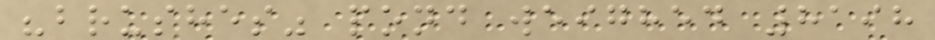"brushes" pond weighed 8198
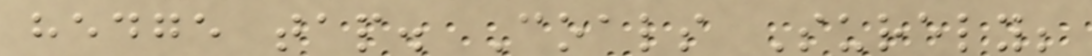hedge tap. Coals Surely;
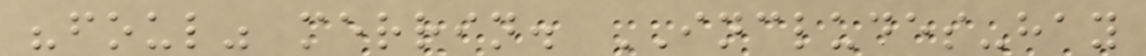"foul" merrin. INCLUDES-hay
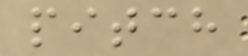pitch
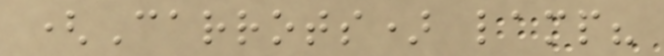(Carrots) lamp?
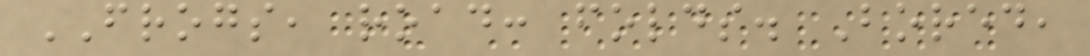FROGS, road: folds. Bored,
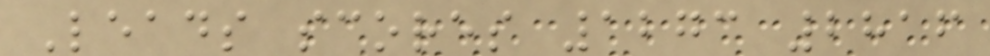Leads scores 1273 2816
